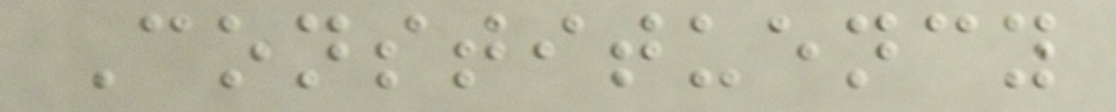Constituency
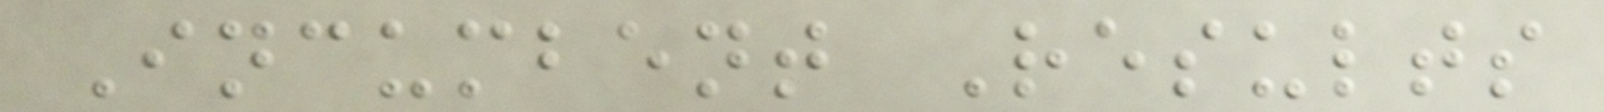Incumbent Results
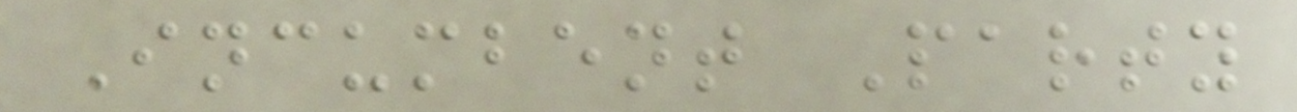Incumbent Party
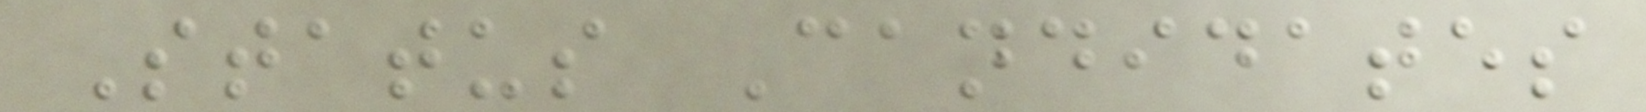Status Candidates
